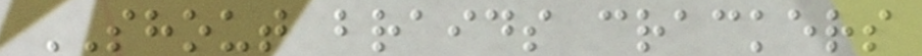SHOUT braids crackers
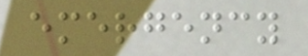emergency
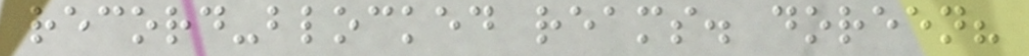record-blocked reams. doreen?
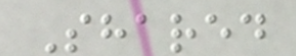Shared
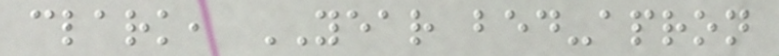clark, YEAR bed-apron
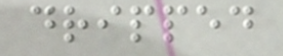dripped
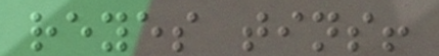reyes tins!
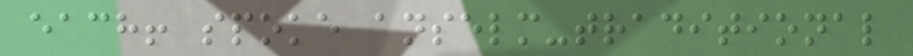each! spoke anselm-traditional
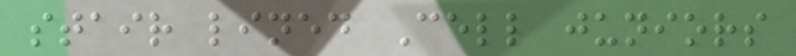stair lined Cell juniors
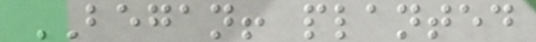BEGAN! planted
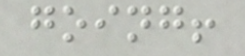going!
